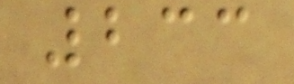233
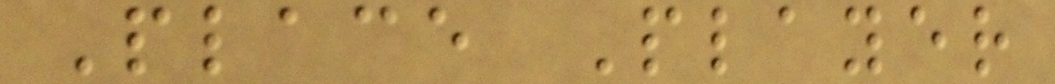Place Player
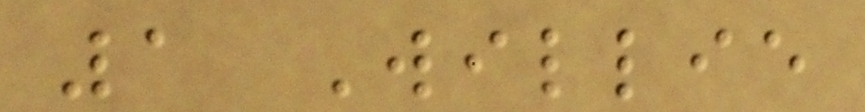1 Willie
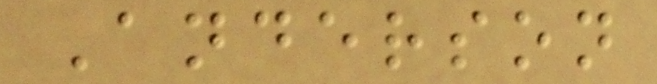Anderson
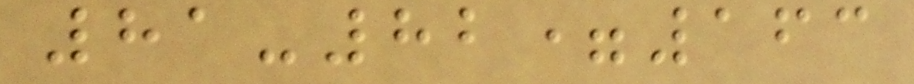81-82=163
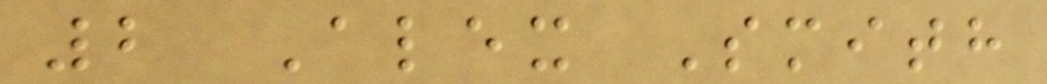2 Alex Smith
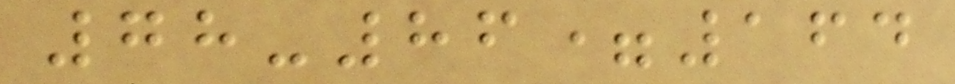78-86=164
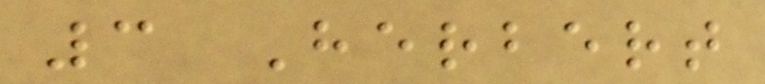3 Herbert
